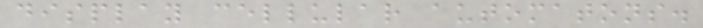display cellular automatons.
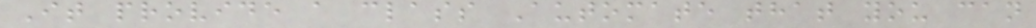It provide a class Automate that you can
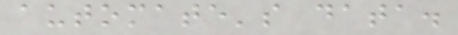automate's data.
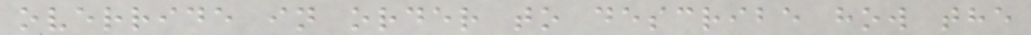override in order to describe how the
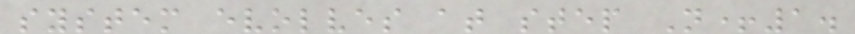system evolves at step N+1.
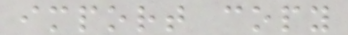import copy
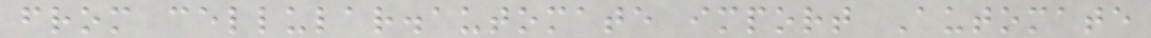from cellular.automate import Automate
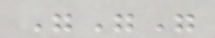"""
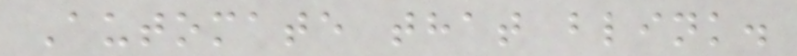Automate that blink.
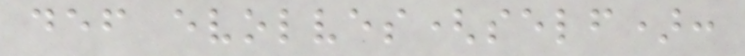def evolves(self):
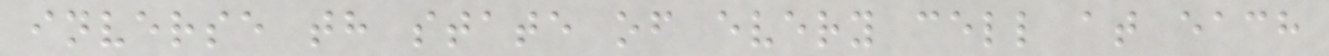inverse th state of every cell at each
